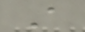A
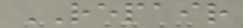REPAIR
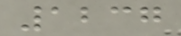1237
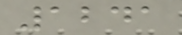1241
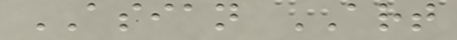ASIAN ART
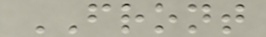FRONT
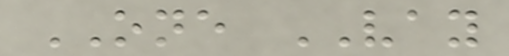ONE VAY
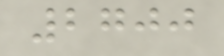2700
